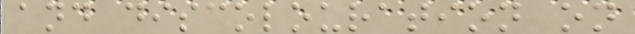and discolouration on
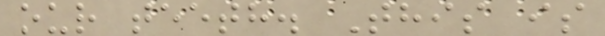our teeth. This is
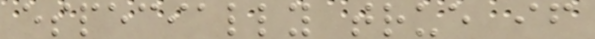especially true if
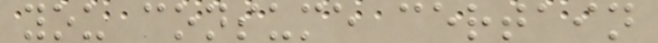you consume certain
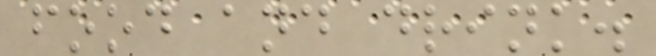food and drink.
